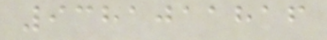9381011816
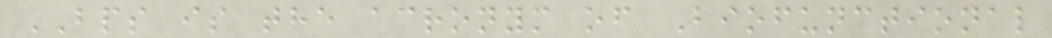BPS is the acronym of Biofunctional
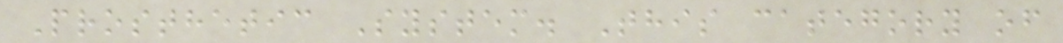Prosthetic System. This category of
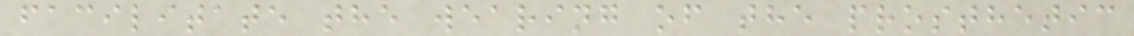facilitate the wearing of the prosthetic
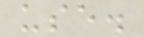use.
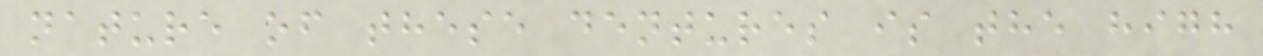nature of these dentures is the high
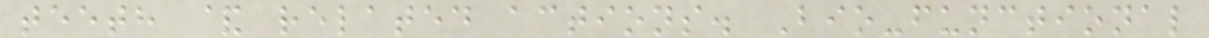teeth & related actions. Bio-functional
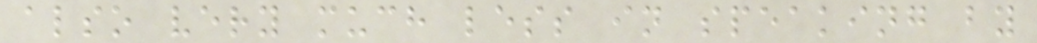also very much less in speaking by
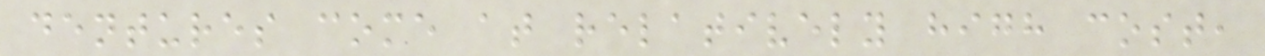dentures come at relatively high cost,
